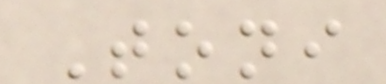Toni
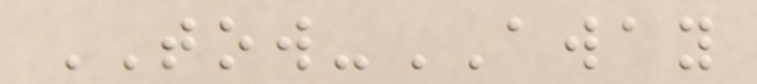TOW-AWAY
